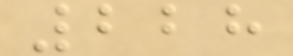228
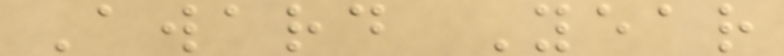Award Year
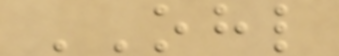OHL
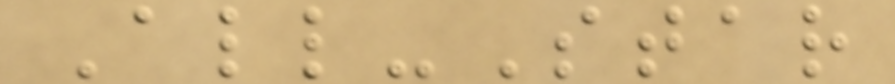All-Star
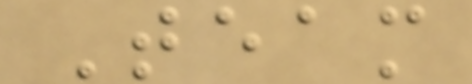Team
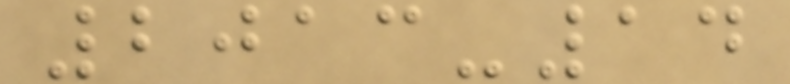2013-14
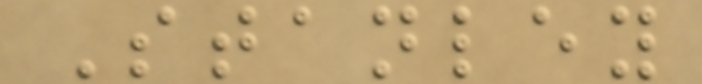Stanley
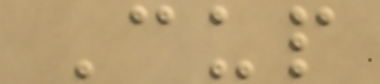Cup
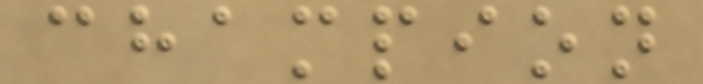champion
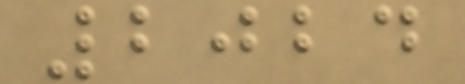2024
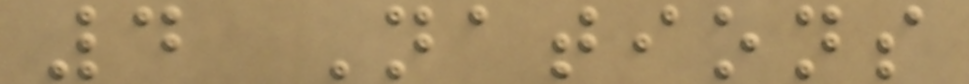4 Nations
